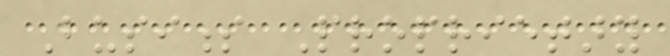Business Proprietary
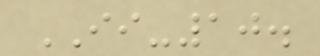II-10.
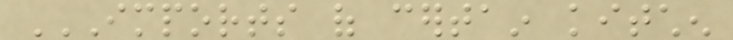IMPORTS OF CERTAIN KITCHEN
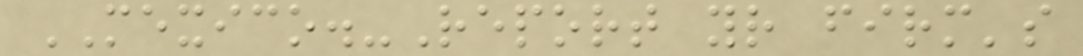MEXICO.-Report your firm's
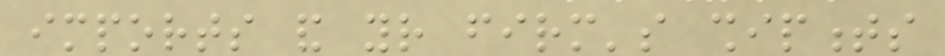imports and your firm's shipments
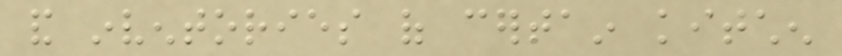and inventories of certain kitchen
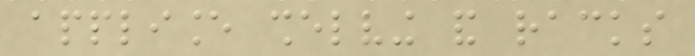appliance shelving and racks
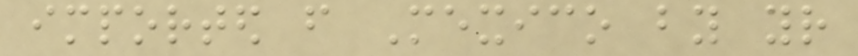imported from Mexico by your
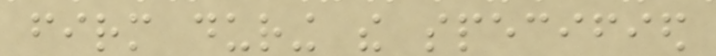firm during the specified
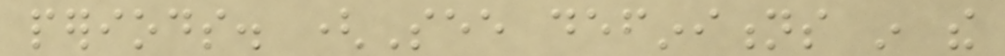periods. (See definitions in the
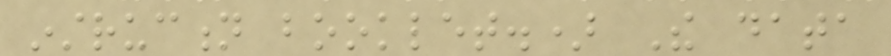instruction booklet.) The data
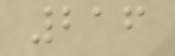216
